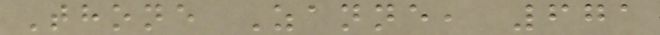Thone Zanne, 671
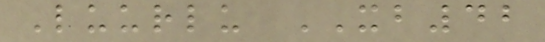Luurlu XB42
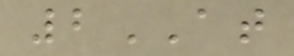2AT
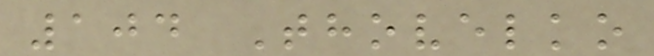104 Thovelko
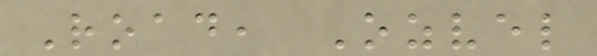Road, Ozvel
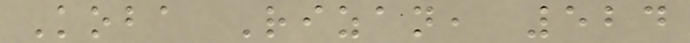Koba Rizan, 524
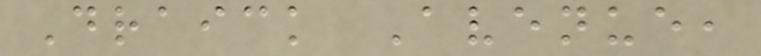Draick Avenue,
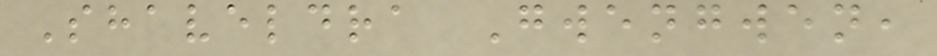Shaveldra Gwengwen,
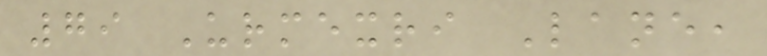79 Urmexri Lane,
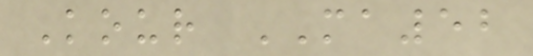Kour MA52
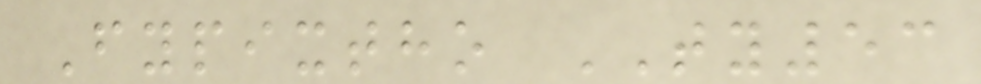Fypixtho TY53
